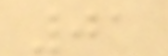01
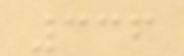336
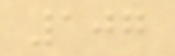107
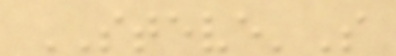STEVE'S
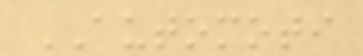AUTOMOTI
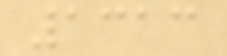1313
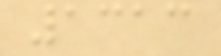1313
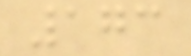173
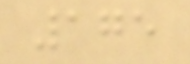175
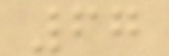67
